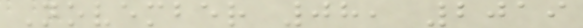November 08, 2019
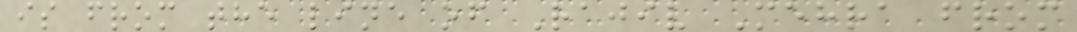is from the line of Rajiv Mehra from
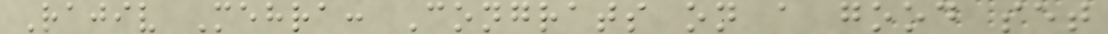Rajiv Mehra: Congrats on a good set
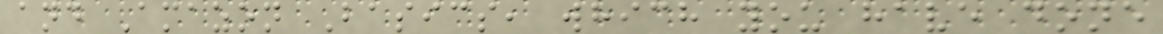and Amazon Basics, which you have done
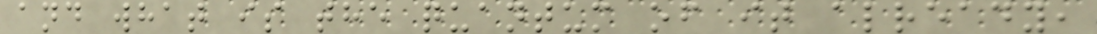and what is the quantum of it already,
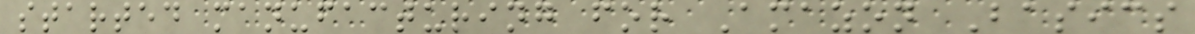started manufacturing for Amazon Basics
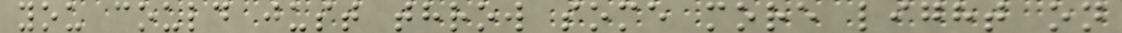you could just throw some more light on
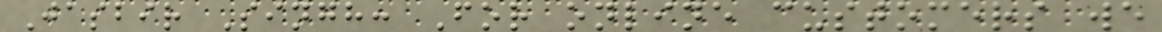Jasbir Singh: For online customers we
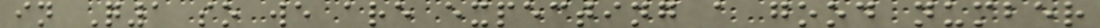in Q1 so we are expecting a good number
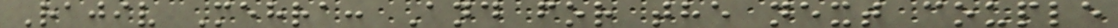Rajiv Mehra: And for the next couple
